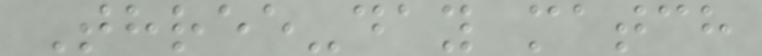Three-day match
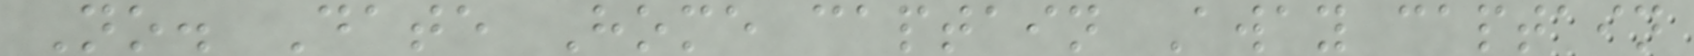No. Date Home captain Away captain
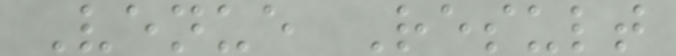Venue Result
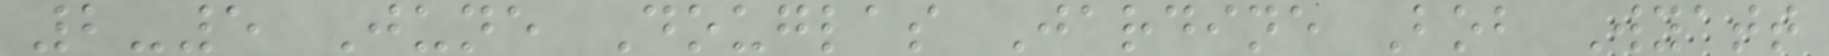2-5 June Douglas Jardine Bob Wyatt
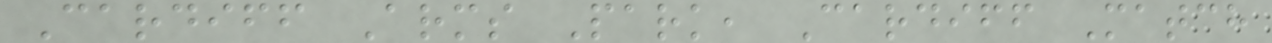Cardiff Arms Park, Cardiff Match
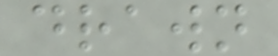drawn
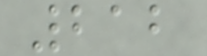212
